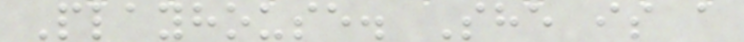Playhouse. She is a
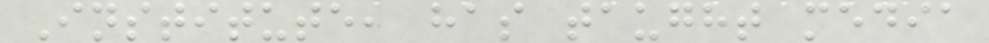Institute, has taught media
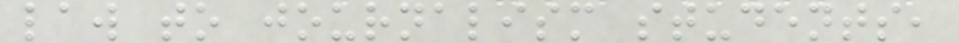law to journalism students,
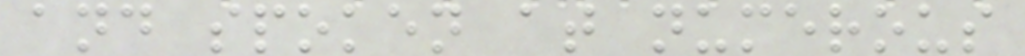and spoken at numerous
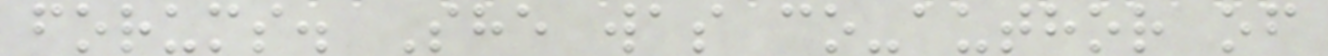forums. She was co-author of
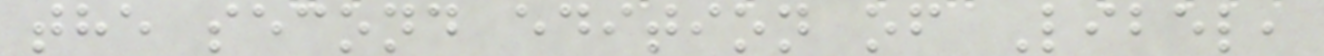the second edition of Libel,
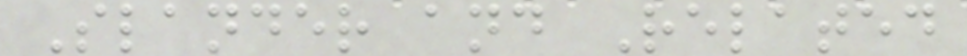Slander and Related
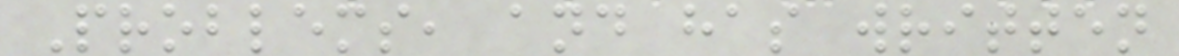Problems, and has written
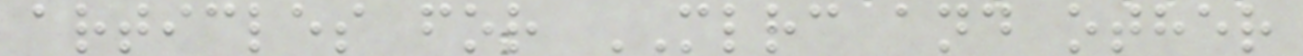articles for MLRC and other
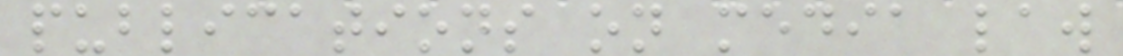publications on media law
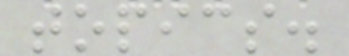topics.
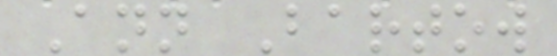Ann Bartow
